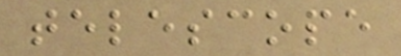telescope
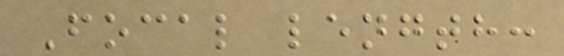Focal length:
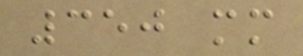350 mm
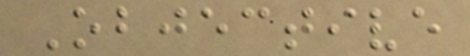Objective
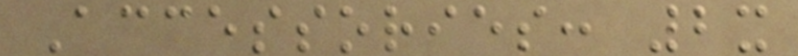Accessories: 2x
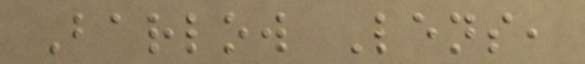Barlow Lens,
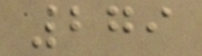279
